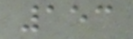153
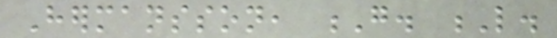Hermansson, G. L.
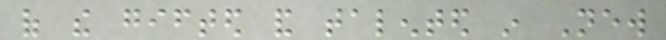of the gifted and talented in New
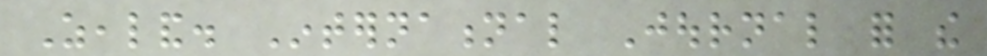Zealand. International Journal for the
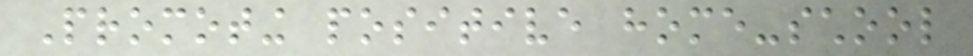Promoting positive home-school
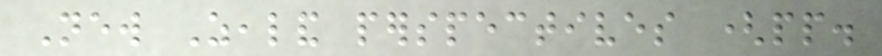New Zealand perspectives (pp.
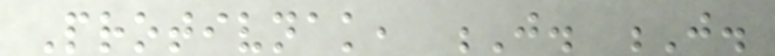Protivnak, J. J.
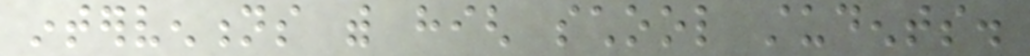interventions with high school students.
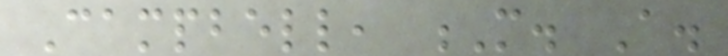Campbell, M. A.
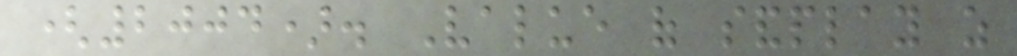(2004). Value of sandplay as
